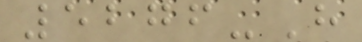5276-H
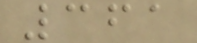361
